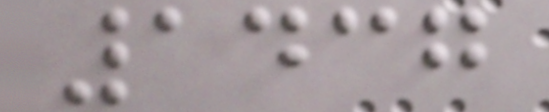1437
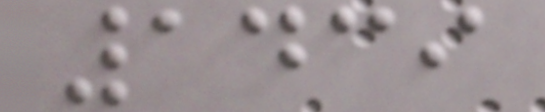1439
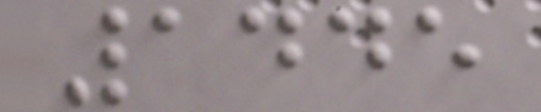1445
